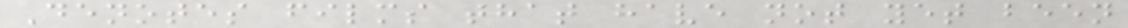Denotes films that have not yet been
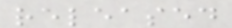released
